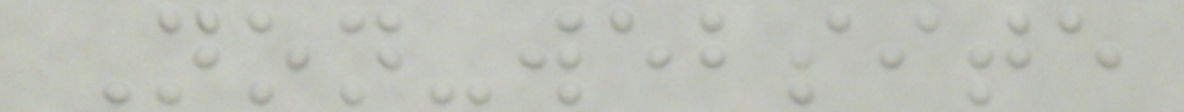Non-website
